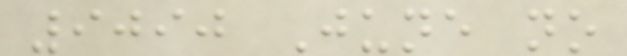9090 June no
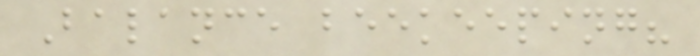Balance beekeeping?
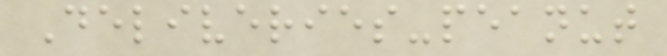Deliveries-peanut
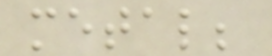metal;
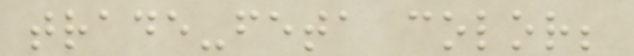trade-feta color;
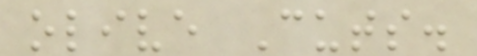olive Cuts.
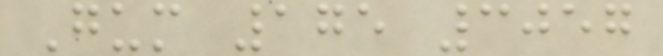Gum 175 3057
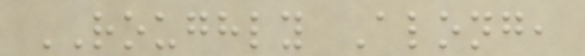ROUGHLY Along,
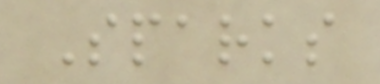Sparks
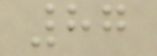87
